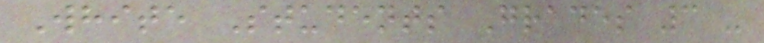White Students Grades 3 -
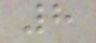8
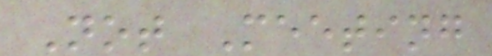Not Meeting
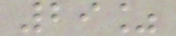29%
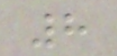8
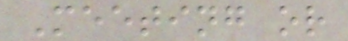Meeting or
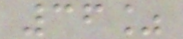36%
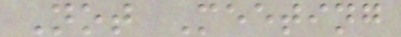Not Meeting
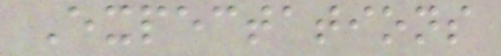Expectations
